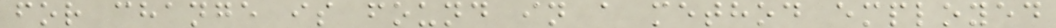for change is found in a method employed
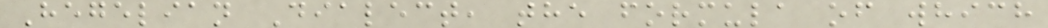Hegelian Dialect, the formula of which
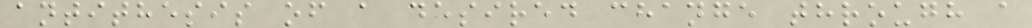antithesis of a desired change through a
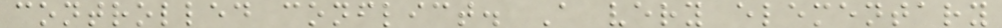controlled conflict. A very elementary
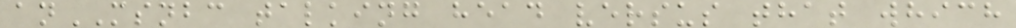anMSNBC talking head versus that which
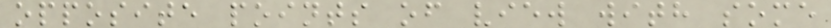opposite points of view with some
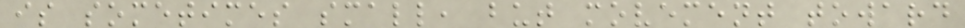is sometimes small, but movement toward
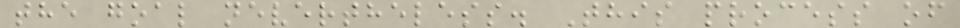the goal nevertheless. This process of
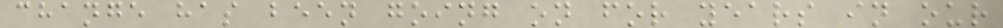change has been going on for years in our
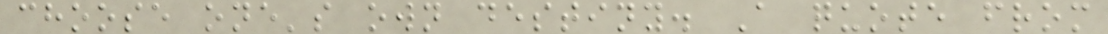choose one's own destiny. A quote from
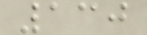130
